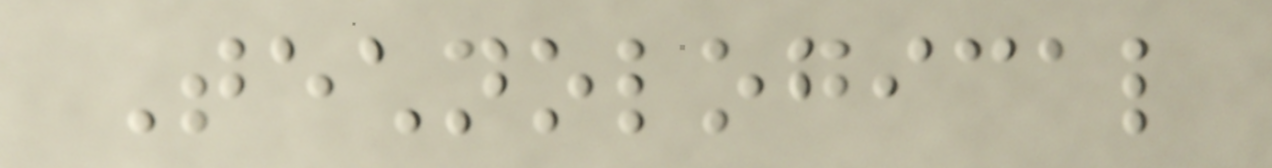Technological
